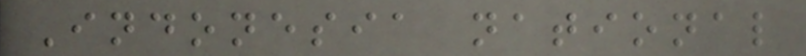Indonesia national
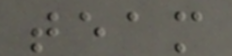team
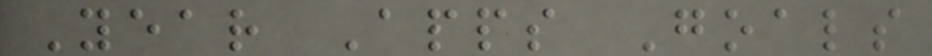Year Apps Goals
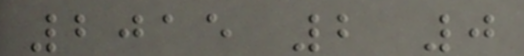2015 2 0
